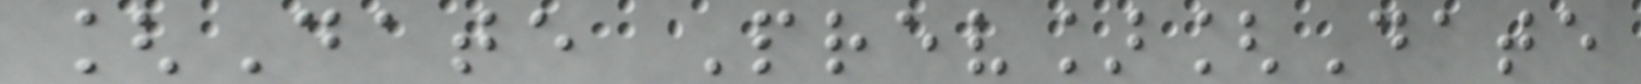[Date Prev][Date
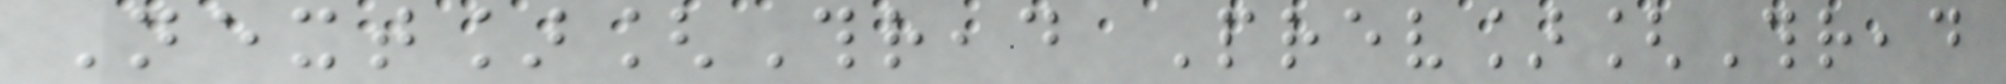Next][Thread Prev][Thread
